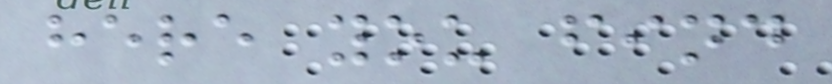here you find
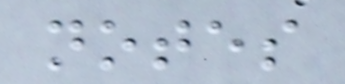notes
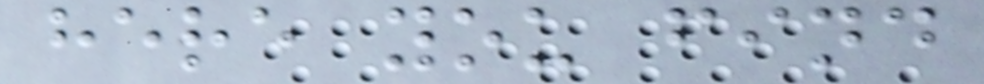here you find
